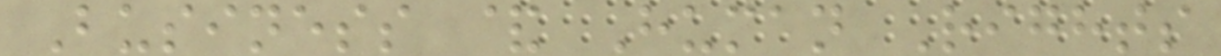Business & Human Rights
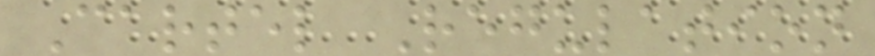Cartel Regulation
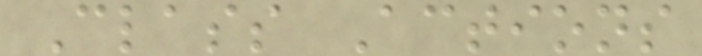Class Actions
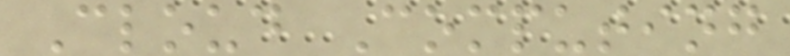Cloud Computing
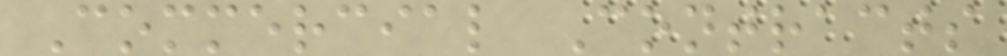Commercial Contracts
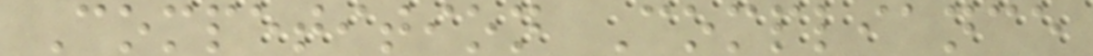Competition Compliance
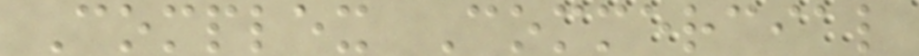Complex Commercial
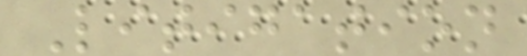Litigation
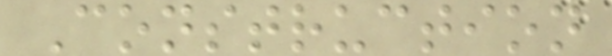Construction
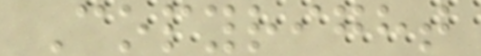Copyright
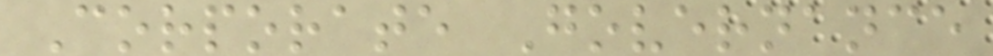Corporate Governance
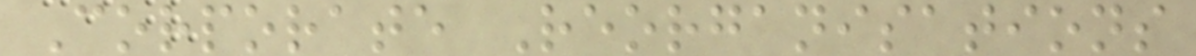Corporate Reorganisations
